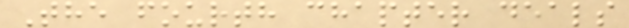The fourth chapter deals
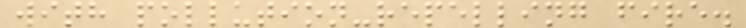with pollution-repelling fire.
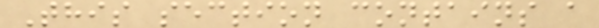This section contains a
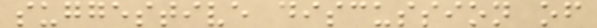suggestive discussion of
